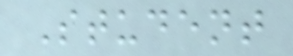Student
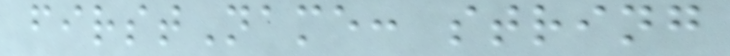firstName: string
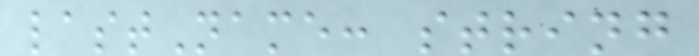lastName: string
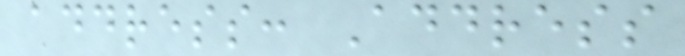address: Address
